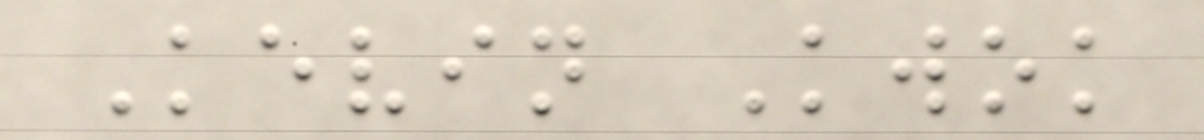Kevin Kwok
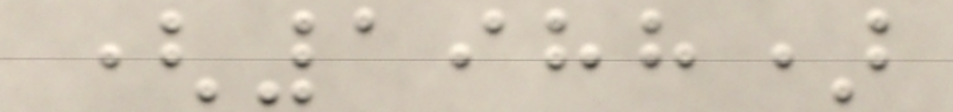(1988)
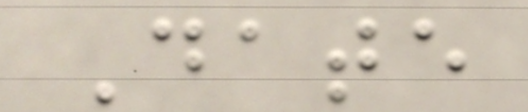Date
